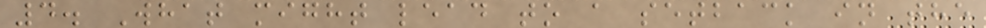4. What might lead to a setback in the
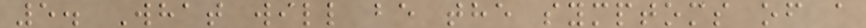5. What will be the symptoms of a
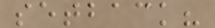setback?
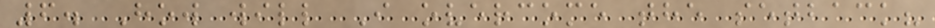6. How will I overcome the setback?
